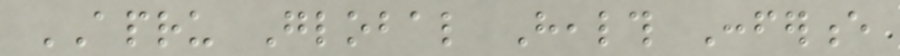APRU Global Health Conference
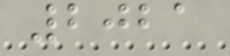2021
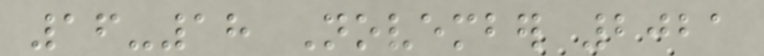16-18 November 2021
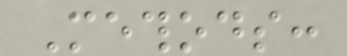Methods:
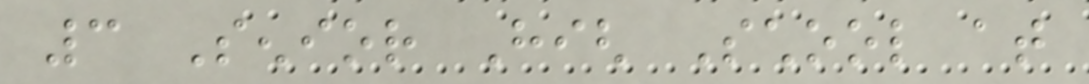3 Senior High School at
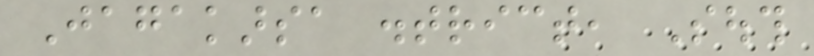Jagakarsa district, South
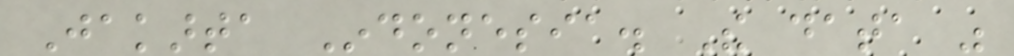Jakarta Indonesia. The data was
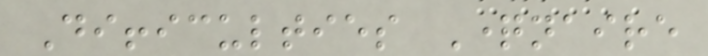Difficulties Questionnaire
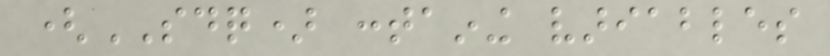(SDQ) containing variables
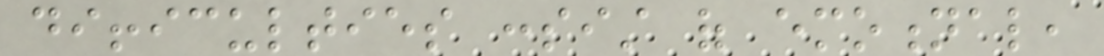difficulties consist of emotional,
